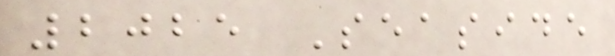2025 Seaside
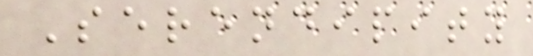Serendipity
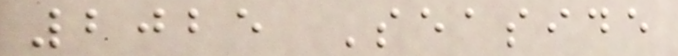2025 Seaside
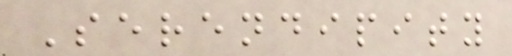Serendipity
